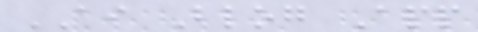AI Blog App
